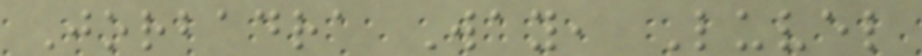Jorbadra Way, Luvel
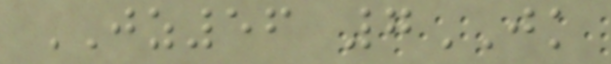JZ56 7JK
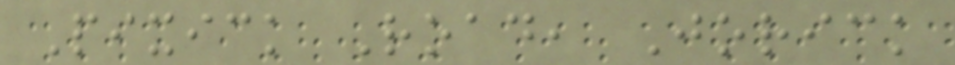Pixick Road, Jorick
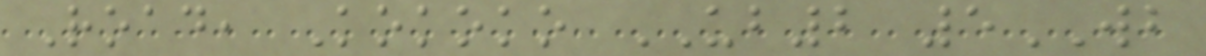Road, Kokoko UB2 5WB
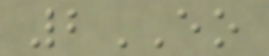2EO
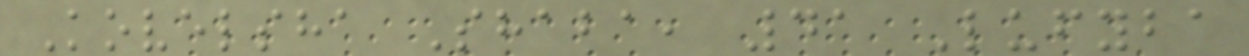Kovelsha Shaba, 41 Lufyba
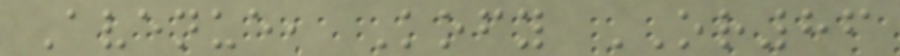Avenue, Kofy OR86
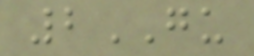2GU
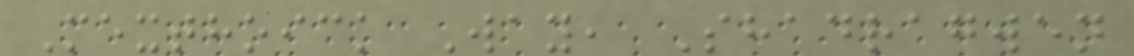Mexthoick Way, Shadragwen
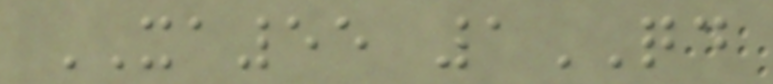XA55 1QD
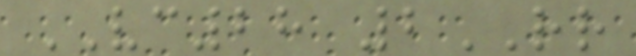VC28 2RR
